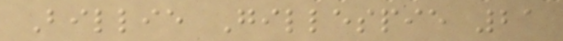Billie Gillespie 21
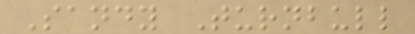Sandy Turnbull
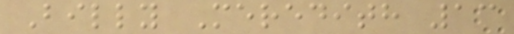Billy Meredith 13
